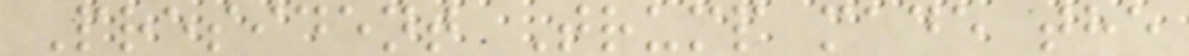President Trump made the
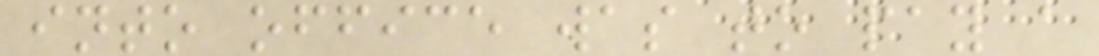into office was to pay a
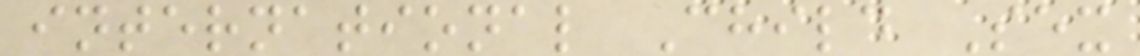international Child Sex
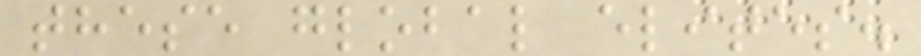these global elites.
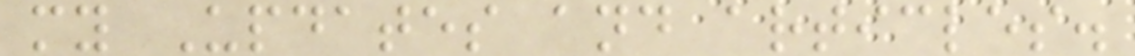my Updates and articles.
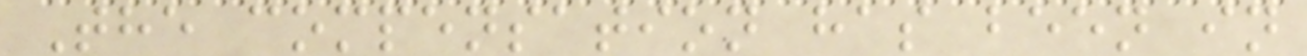The compensation has been in
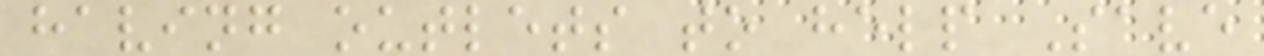having outlets to help Save
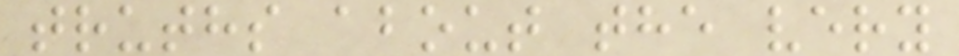truths about the very
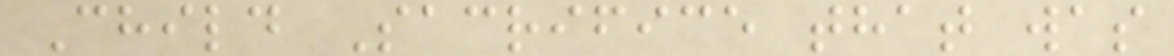Child Sacrifice that was
